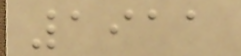1911
